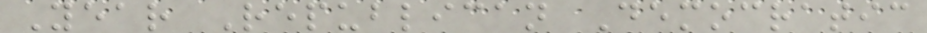Year Republican Democratic
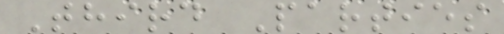Third Parties
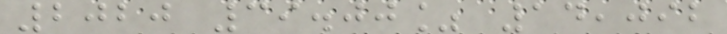2020 39.00% 14,092
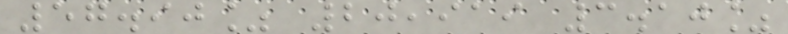57.90% 20,919 3.10%
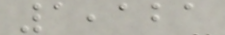1,121
